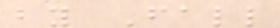by Fall
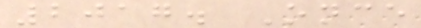2017. Once
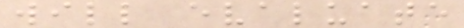will evaluate
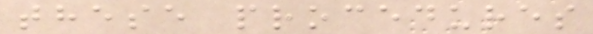these procedures
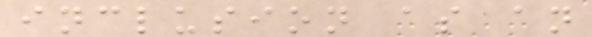inclusion as an
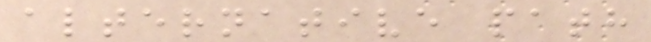alternative path
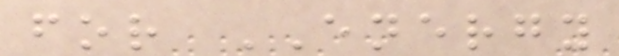for ENERGY
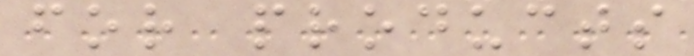for products
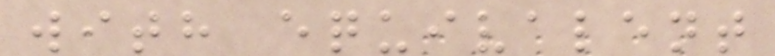with equivalent
